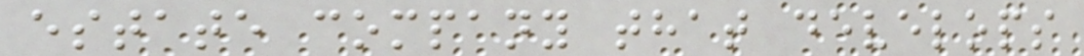estate company that develops
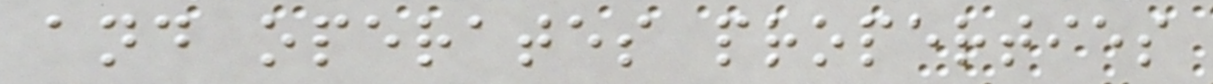and operates properties
